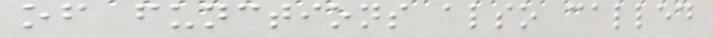of functions also called
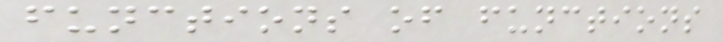functions of functions
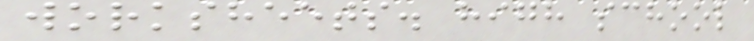worksheets. high school
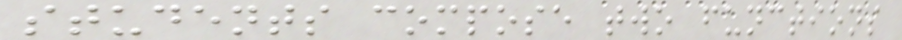students compose two functions
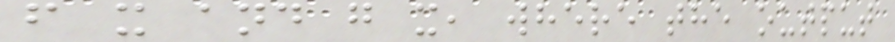f x and g x, where the output
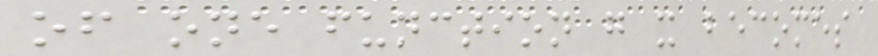of one function g x becomes
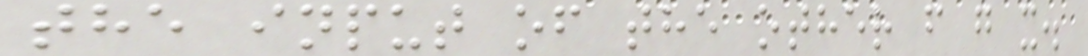the input of the other f g x.
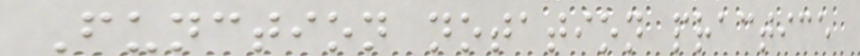Function notation practice
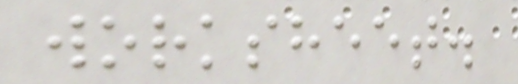worksheet.
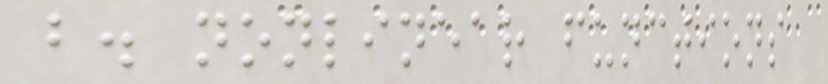b. nonlinear functions
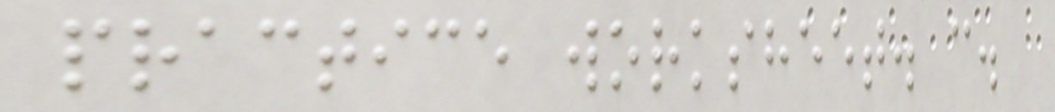practice worksheet. c.
